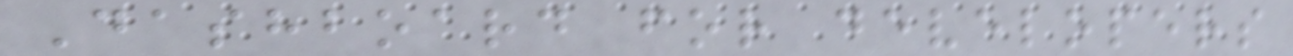Dashboard for developers
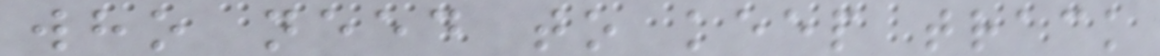who need to keep track
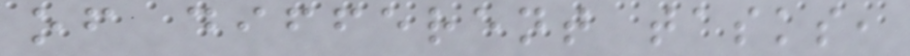of different tasks,
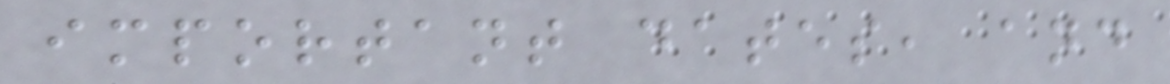important dates, and
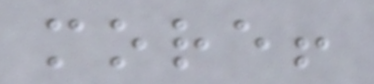more!
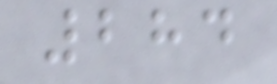284
